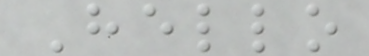Hello
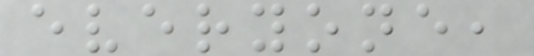everyone,
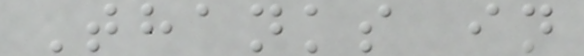Thanks in
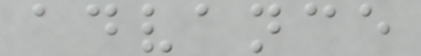advance
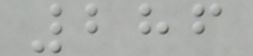286
